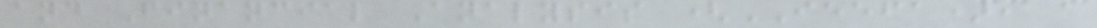and Financial Analysis (IEEFA), a
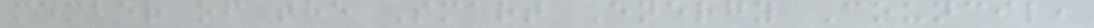member of the Smart Energy Council,
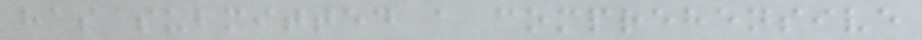has submitted a comprehensive
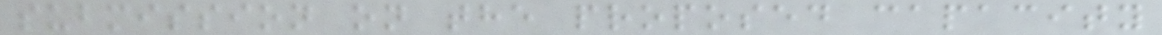submission on the proposed capacity
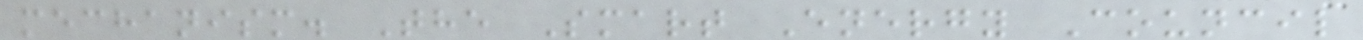mechanism. The Smart Energy Council
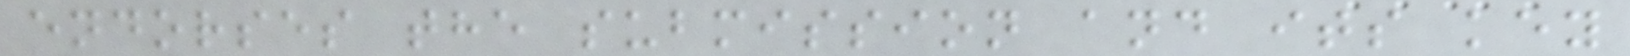endorses the submission and its key
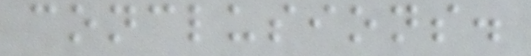conclusions.
